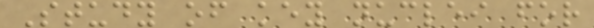Study of key nuclei for
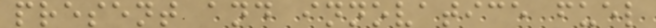present and innovatice fuel
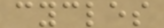cycles
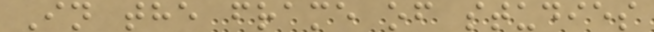In the frame of studies
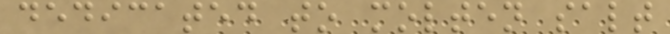dedicated to molten salt
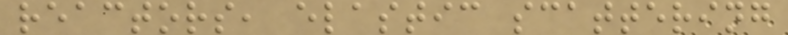reactors, elastic scattering
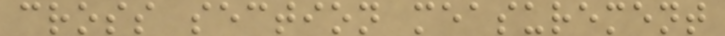cross section measurement
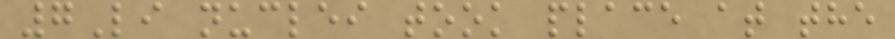7Li nuclei took place at the
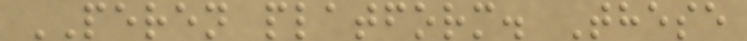PEREN platform. These
